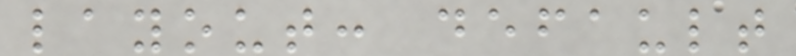layout: default
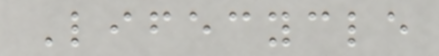Lifecycle
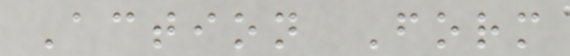Action Form
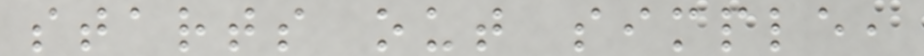starts out simple,
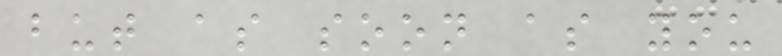but as soon as you
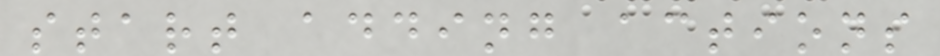start adding actions
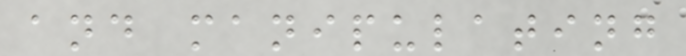and manipulating
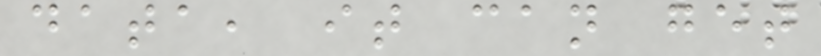data, it can get
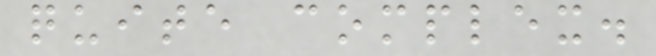quite complex.
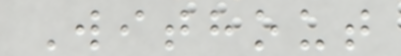Without
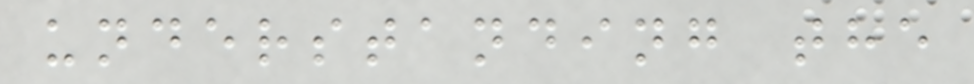understanding the
